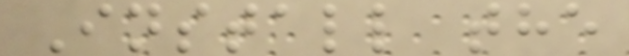Install the
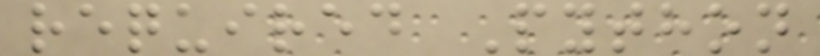required Python
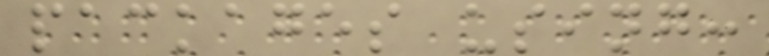packages using:
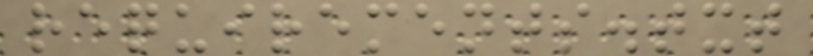requirements.txt
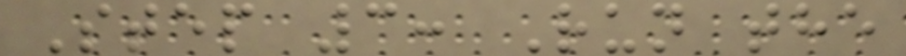Step 3: Run the
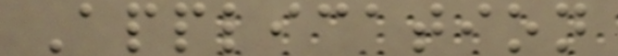Application
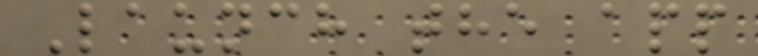Launch the app
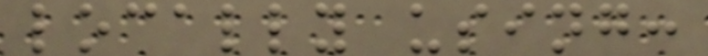locally using:
